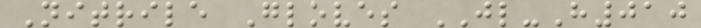Nitrile Gloves JL-H010
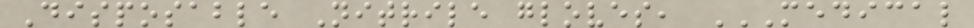Disposable Nitrile gloves, MEDICAL
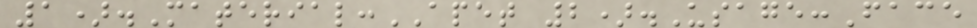1).Material:APET 2).Usage:Face
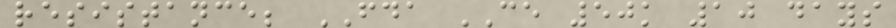resistance; FDA CE 50k 10 days
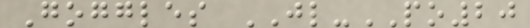Goggles JL-PO20
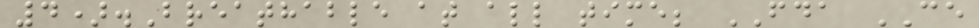4).Breathable at all time; FDA CE
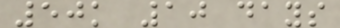50k 10 days
